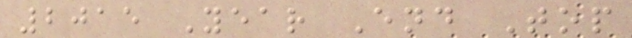2015 Year End Top
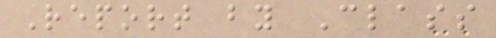Report by Class
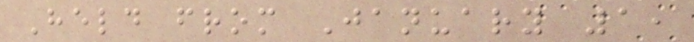Held from January 1,
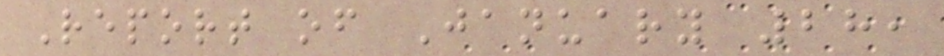Report of January 28,
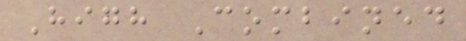High Combined
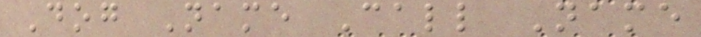Dog Name Call Name
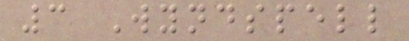3 Wyndspell
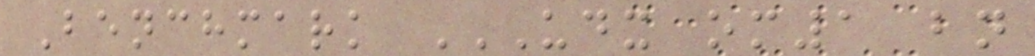Benchmark UDX OM1 BN
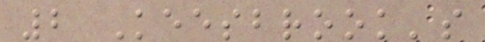2 Keesbrook's
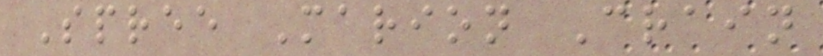Spree Marion Crain
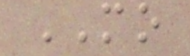MO
